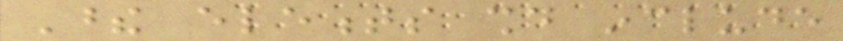These elements should include
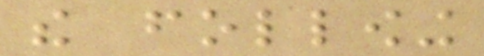the following
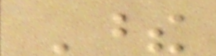These
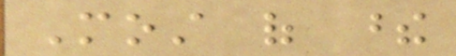Most of these
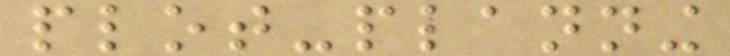plot-planning
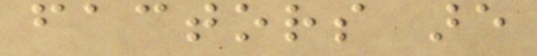factors are
